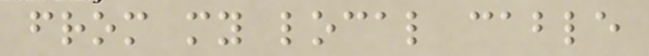from my local cable
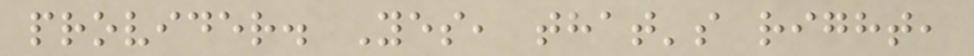provider. Yes, that's right,
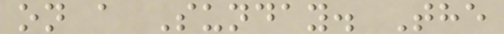on a Sunday. The
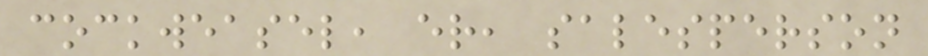cockweasel, er, salesperson
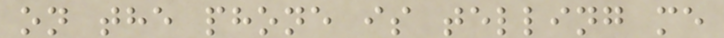on the phone is telling me
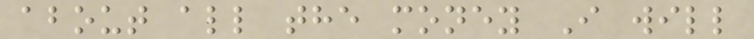about all the money I will
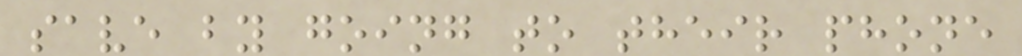save by going to their phone
